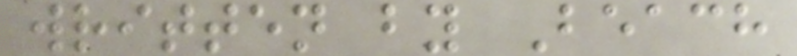written by Beach
